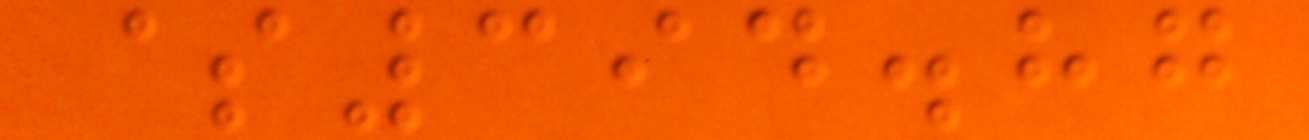$394.87
